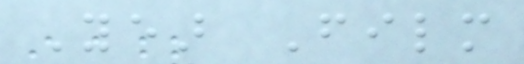Year Film
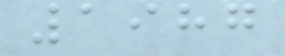1987
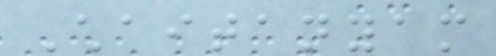Chaitanyam
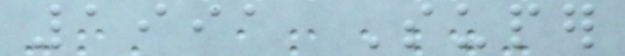1991 Super
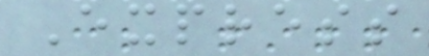Express
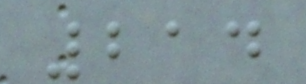214
